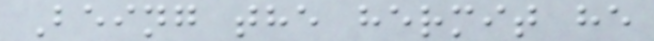Being the hermit he
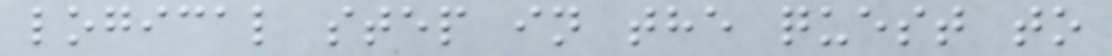logical step in the quest to
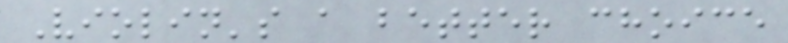Violin's a better choice
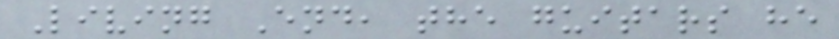Living End, the guitars he
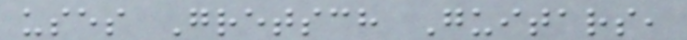uses Gretsch Guitars,
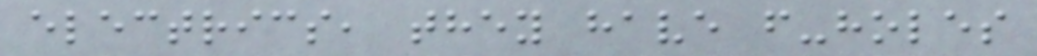electrics, they have f-holes
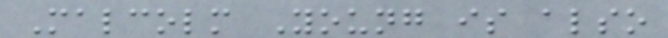Malcolm Young is also
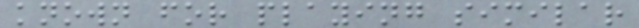known for playing similar
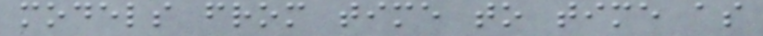models from time to time as
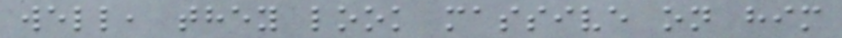well, they look massive on him
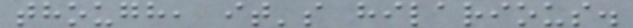though, it's hilarious.
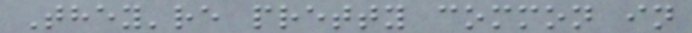They're pretty common in
